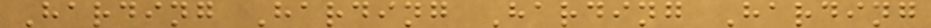Harding Harding Harding Harding
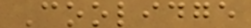Coolidge
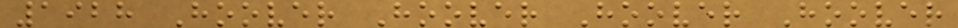1928 Hoover Hoover Hoover Hoover
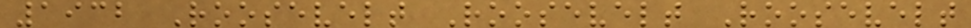1932 Roosevelt Roosevelt Roosevelt
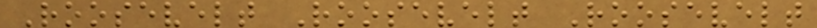Roosevelt Roosevelt Roosevelt
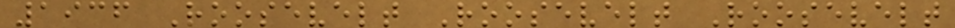1936 Roosevelt Roosevelt Roosevelt
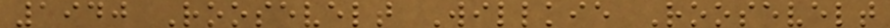1940 Roosevelt Willkie Roosevelt
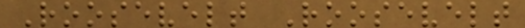Roosevelt Roosevelt
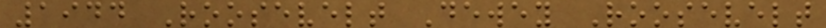1944 Roosevelt Dewey Roosevelt
